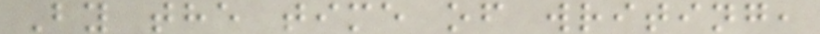By the time of writing,
